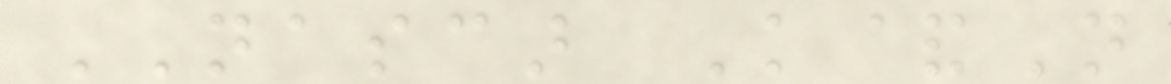NASCAR K&N
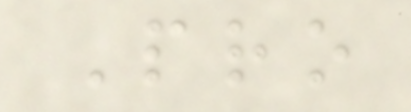Pro
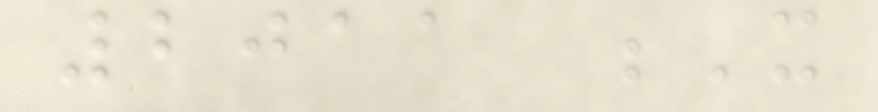2011 X
